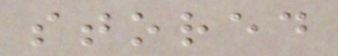stored
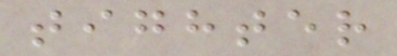tighter
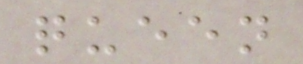queen
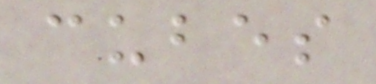cubes
